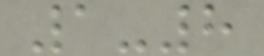1-8
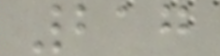217
